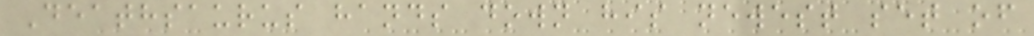Deathsaurus hands down his newest set of
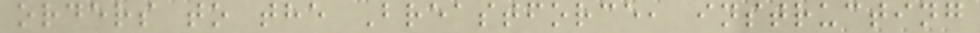orders to the Breastforce, instructing
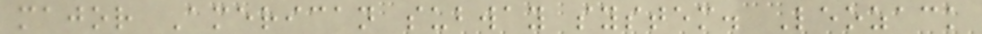major American subway system. Leozack
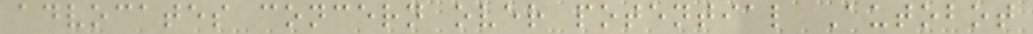advocates concern over potential Autobot
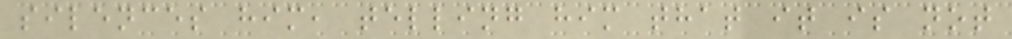silences him, telling him that it is not
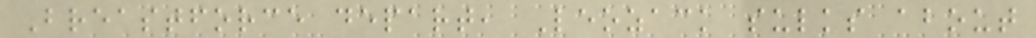Breastforce depart, Leozack sulks about
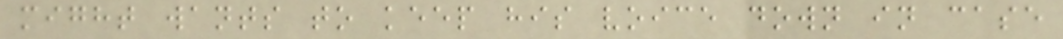might wants to keep his voice down in case
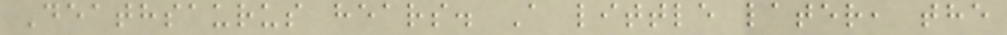Deathsaurus hears. A little later, the
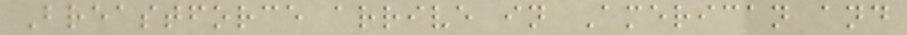Breastforce arrive in American and
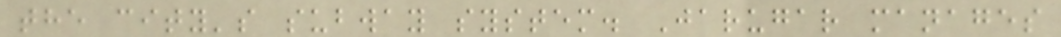the city's subway system. Jarugar manages
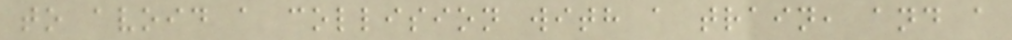to avoid a collision with a train, and a
